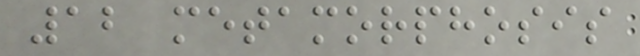12 metamorphosis
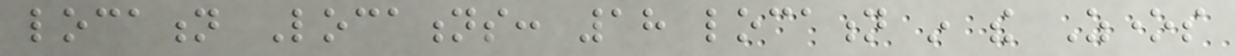location Locations: 18 location in the Zones
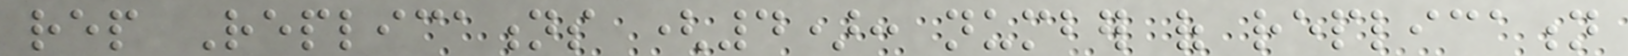rep Replications (4): number of replication
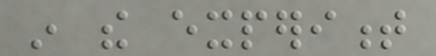in the experiment
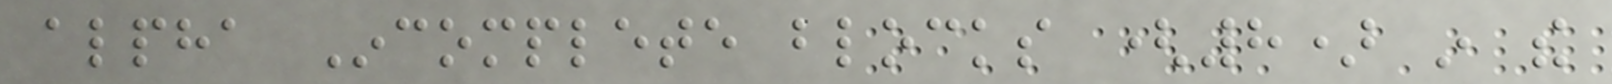alpha Incomplete blocks (8) in the
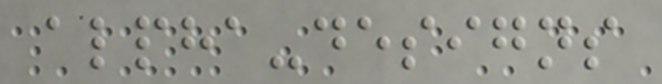alpha-designs
